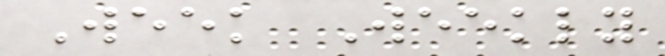Week Weekly
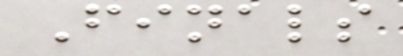Finals
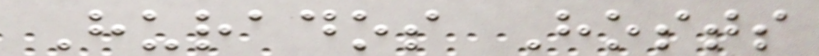Hurados Hosts
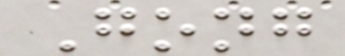Gong
